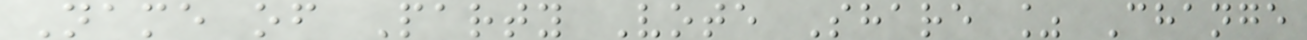Name of Party Vote Share % Change
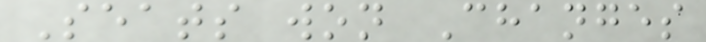Seats won Changes
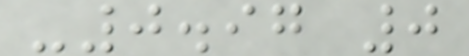-0.97 0
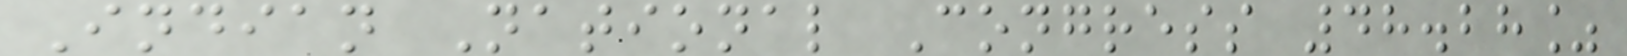Indian National Congress 48.28%
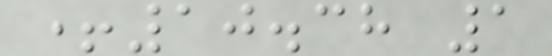+10.38 1
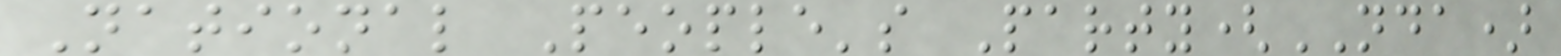National People's Party(NDA)
